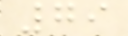79
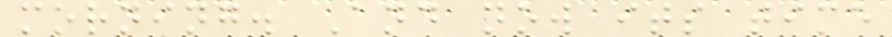morning. And now its time
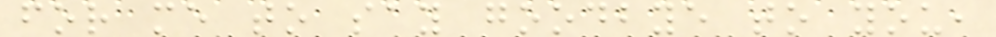for me to say goodbye to you,
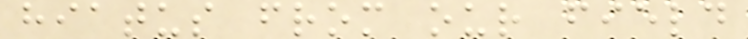hiatus from our field
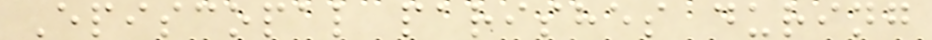Episcopal parishes during
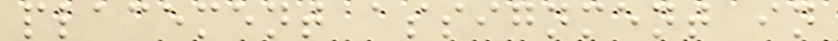placement assignment in
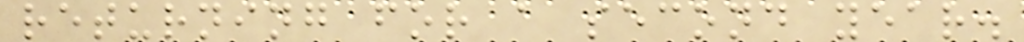returning for a second year.
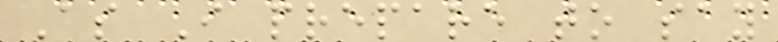As I prepare to say
